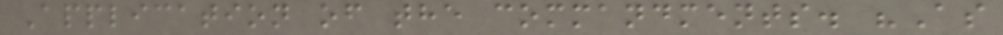Application of the commandments. "As
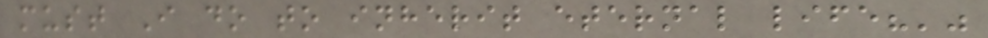must I do to inherit eternal life?'"
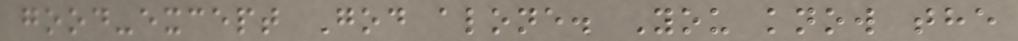good-except God alone. You know the
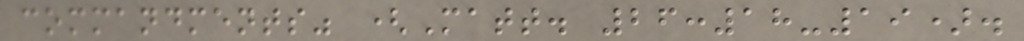commandments" (Matt. 26:18-19).
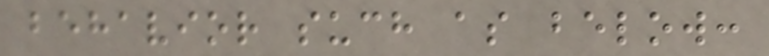behavior such as below:
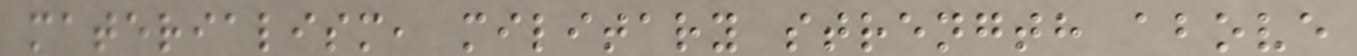materialism, military strength above
